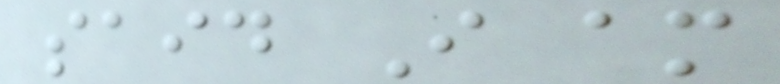said I am
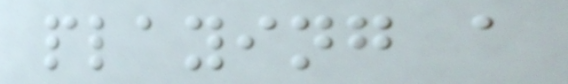playing a
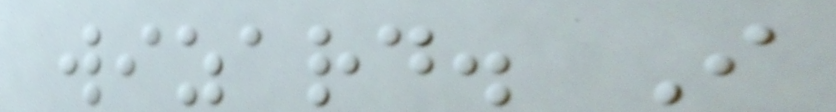wizard. I
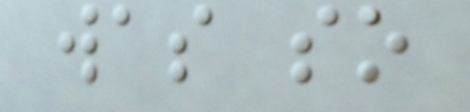was so
